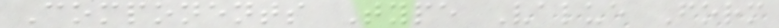Components Type Value Form
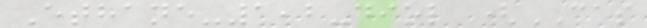Ethane-1,2-diol (CAS
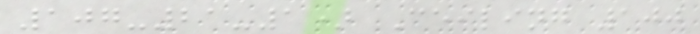107-21-1) Ceiling 100
